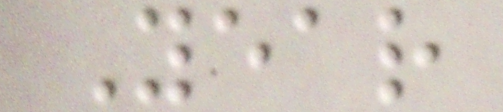Year
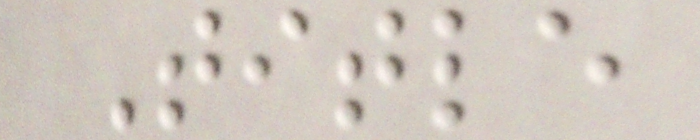Title
